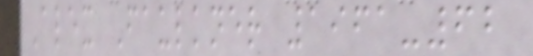Alex Faulkner 1961-62
